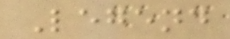Legend
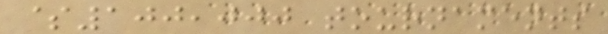$100,000 tournaments
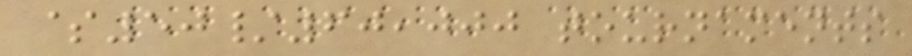$50/60,000 tournaments
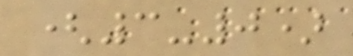(3-0)
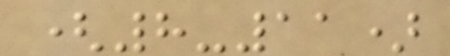(8-11)
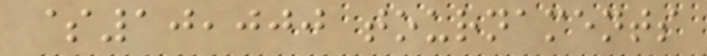$10,000 tournaments
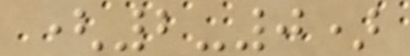(2-0)
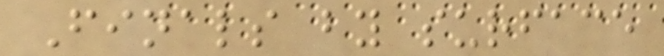Finals by surface
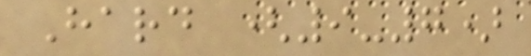Hard (9-7)
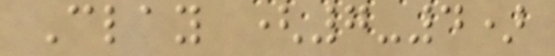Clay (7-4)
